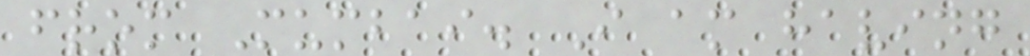from Mumbai. I am having
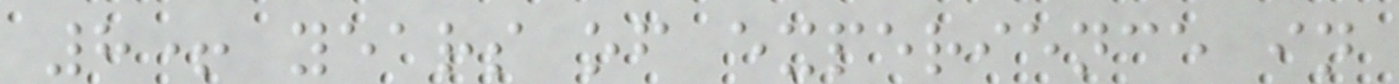8+ years of experience in
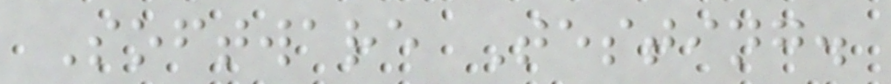Software Testing.
